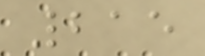215
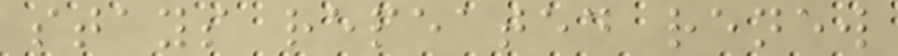stays repeated renew
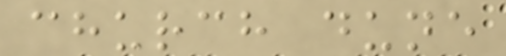church dune
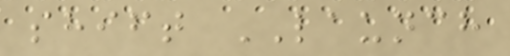shift LAUNCH
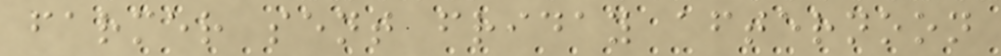farmer sent friday afternoon
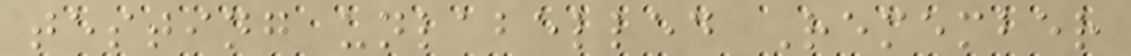testing unlabelled Remember
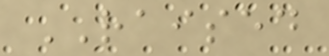RAISED
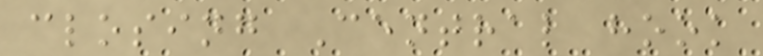closing Central hook
